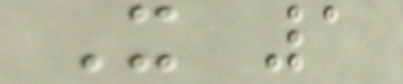X 1
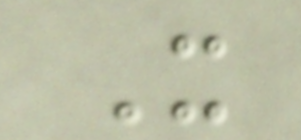X
